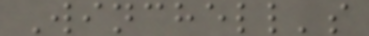Winchell's
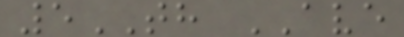5TH AVE
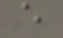e
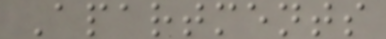Apartments
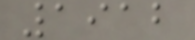1912
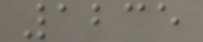1235
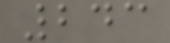243
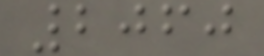2060
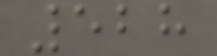528
